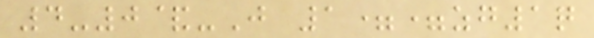4-0&-J 1==zg1q
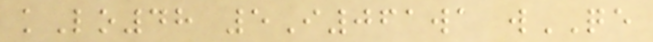kLo48 5I061wa wQE
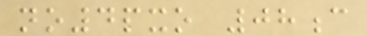no4pxo 08c
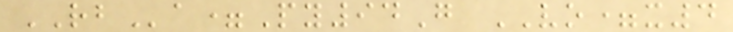RBa=Py94G VO=x4
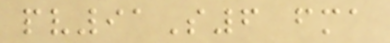pv91S6 fma
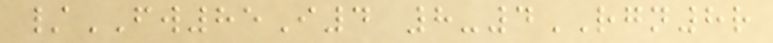/FW85I4 8-4RGN8r
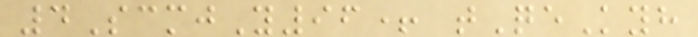4ScmjY96+ tQeKyh
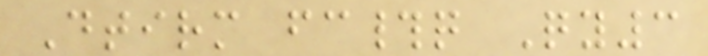Dtirm fc#q Qy3
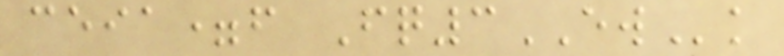ceia=f Fq3EWk
